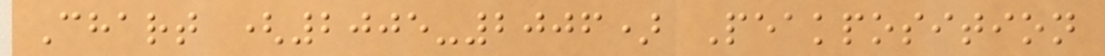Chart (2005-2006) Peakposition
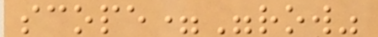scope="row"
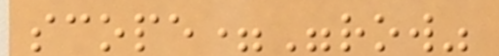scope="row"
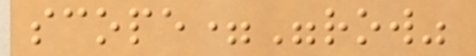scope="row"
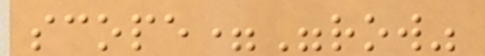scope="row"
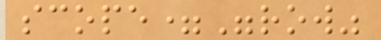scope="row"
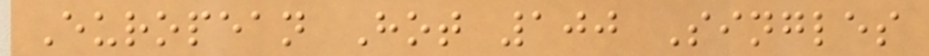European Hot 100 Singles
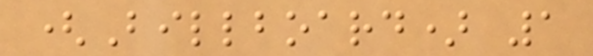(Billboard) 1
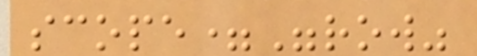scope="row"
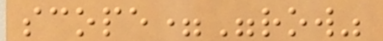scope="row"
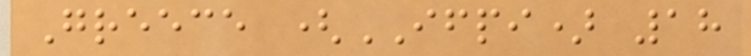Greece (IFPI) 18
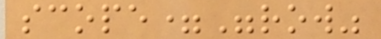scope="row"
